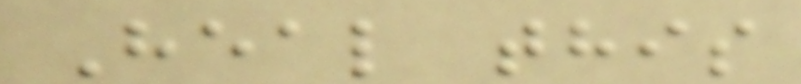Heal this
